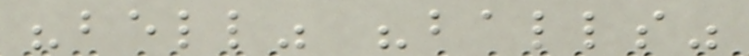"bell" "balls"
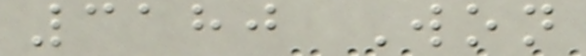3180 Won
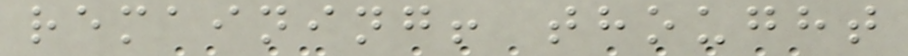remaining! thought
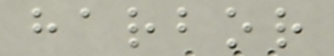harbor
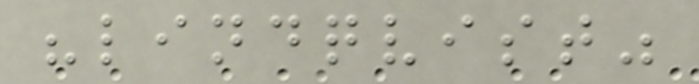"lindqvist"
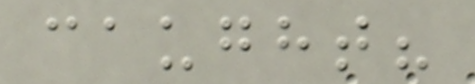caught?
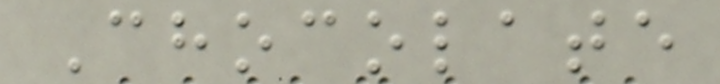Chocolate
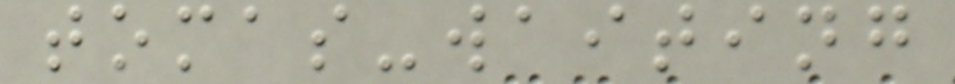tomas-waiting
